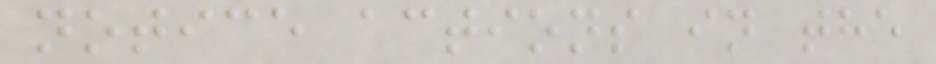notice actions in the
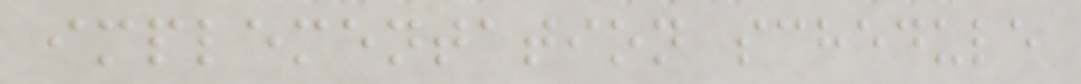implementation schedule
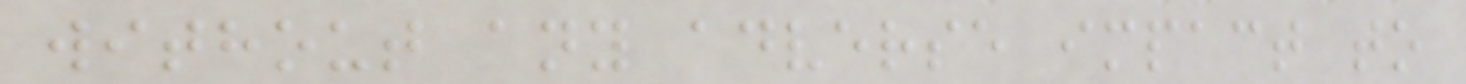without any adverse impact to
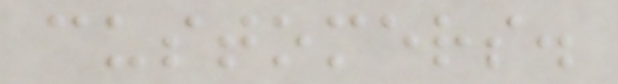customers.
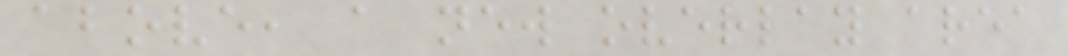above, a new overlay area
